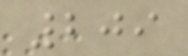209
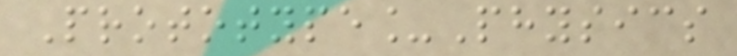Prototype_Physics
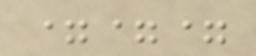===
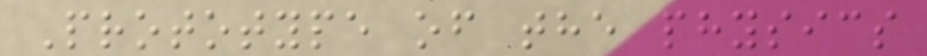Prototype of the physics
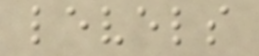levels
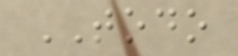TODO
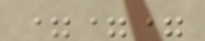===
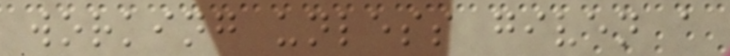working unless given a
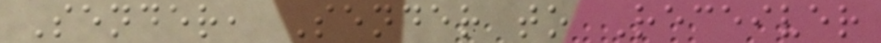Sender, Sender to Receiver
